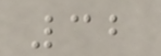32
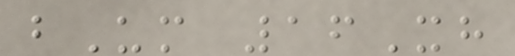bUm 16Xh
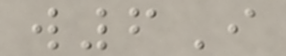w6I
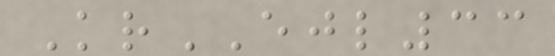KrEJL33
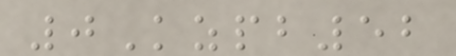0Kzpb52
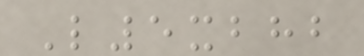L5xbhb
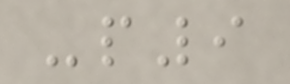-p9
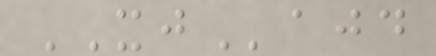XJajd
